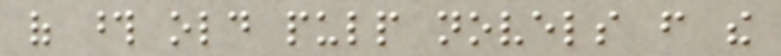of those old pulp novels from the
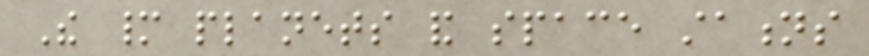The many planets and space stations
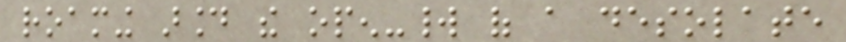roaming around the open-world of a desolate
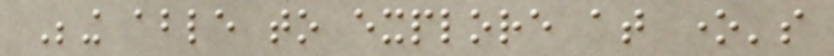Being able to explore at one's
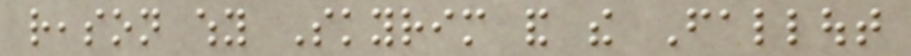reason why Skyrim and the Fallout
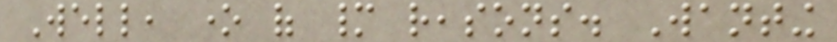Well, one of many reasons. Wanting
